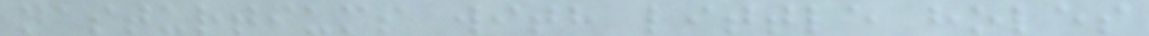nasturtiums with little holes
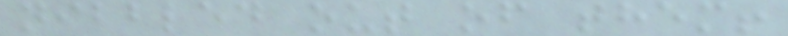nibbled out of them!
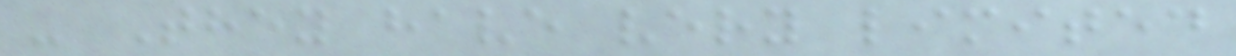- They have very limited
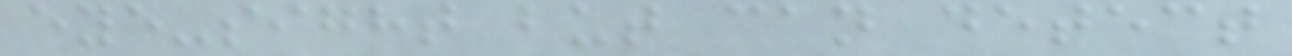eye-sight but can detect
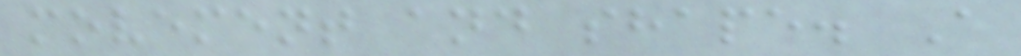movement and shape. A
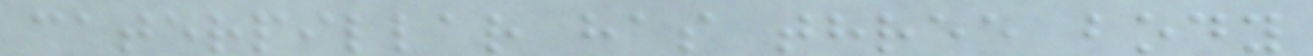caterpillar has three body
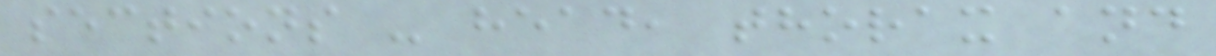sections - head, thorax and
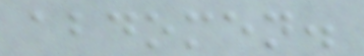abdomen.
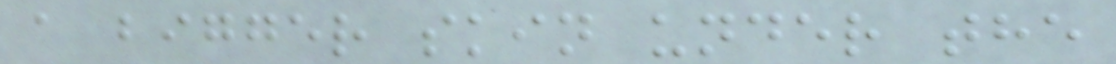a bigger skin under the
